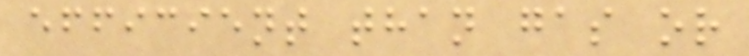efficient than gas or
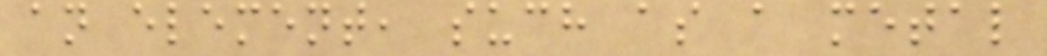an element, such as a metal
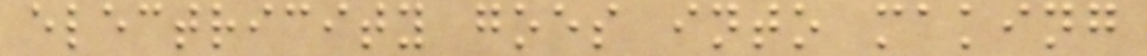electricity goes into making
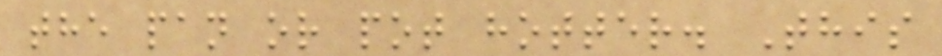the pan or pot hotter. This
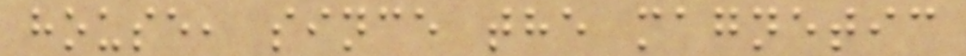house, since the magnetic
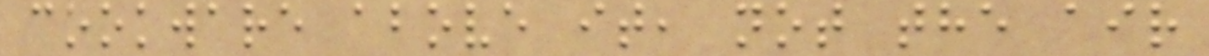cookware above it, not the air
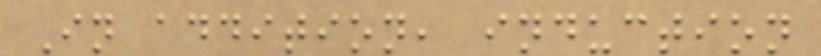In addition, induction
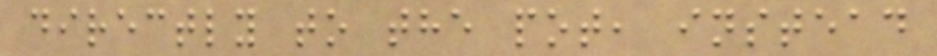directly to the pot, instead
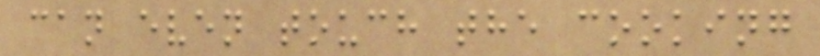can even touch the cooking
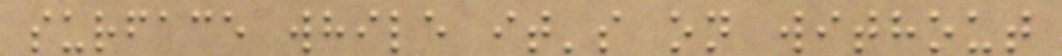surface while it's on without
